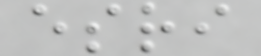esri
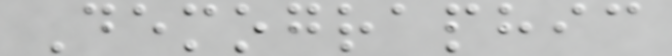Demographic
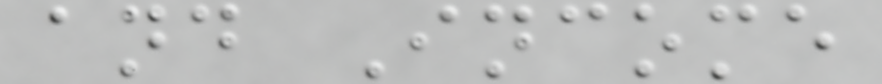and Income
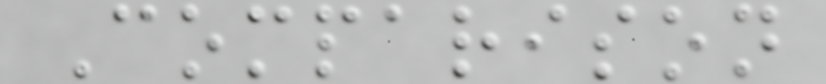Comparison
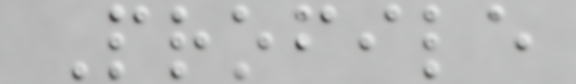Profile
